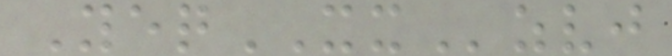YeqXXzvj
